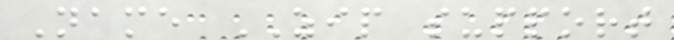Name ZIP support
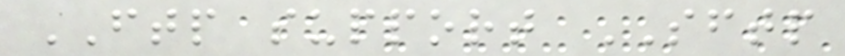FTP support SFTP
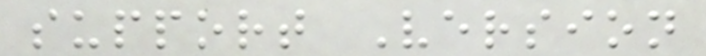support Version
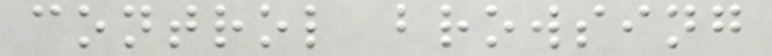control browsing
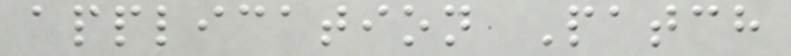application Patch
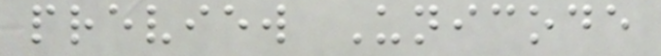preview Unicode
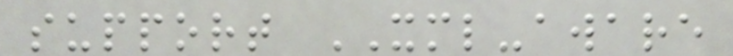support XML-aware
